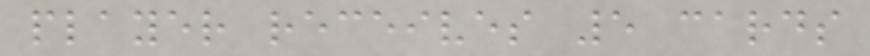player receives 5 cards
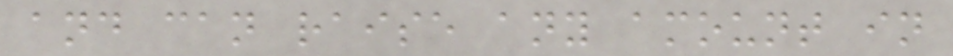and can raise any amount in
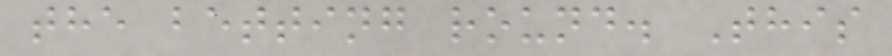the betting round. This
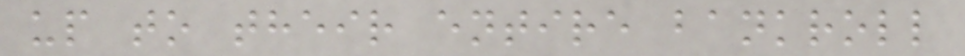up to their entire bankroll
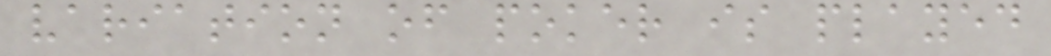variation of poker is played
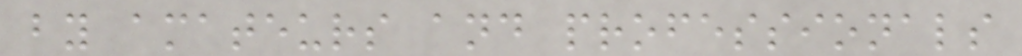by amateurs and professionals
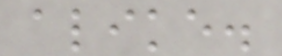alike.
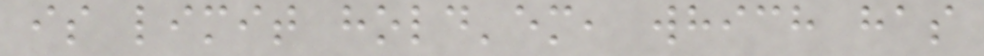is limit hold'em, which has
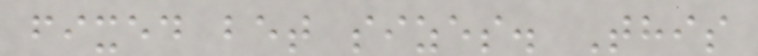fixed bet sizes. This
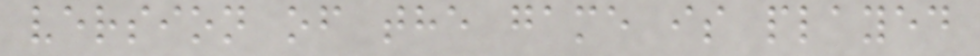version of the game is played
